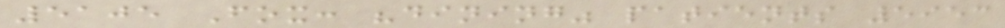5105 Fox: "dining" patients 5953
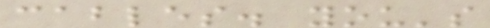cables. you's
